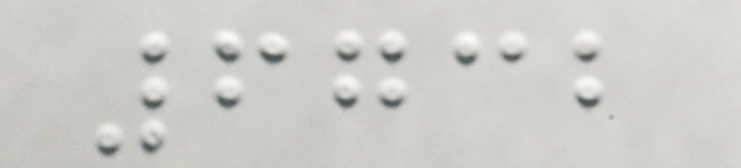6732
